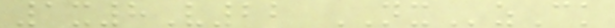1x8V22 NXzCk
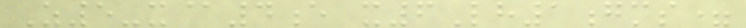Z5-x@4e x6Lh1gms=
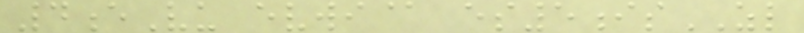4eVu evwi@ es5isZL
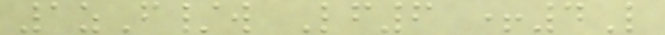1zF/w Lf6 +4L
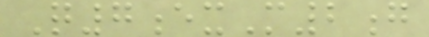Q7exM2g
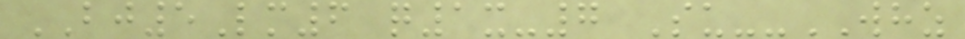BJ5Lm6 q1x-7 Su--WHZ
